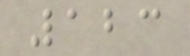123
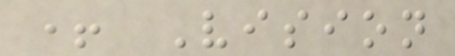+ Vision
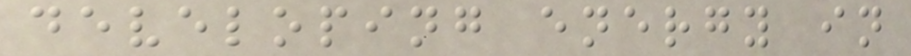developing energy in
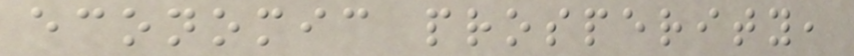economic prosperity,
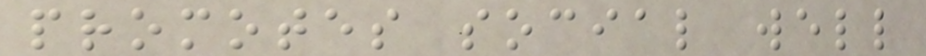promotes social well
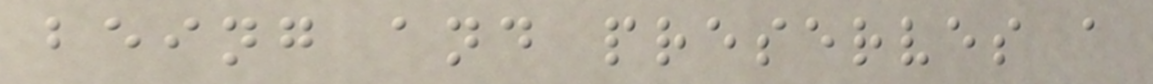being and preserves a
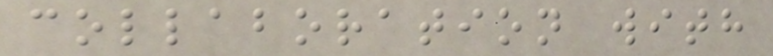collaboration with
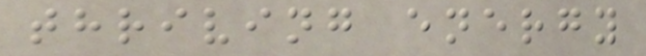thriving energy
